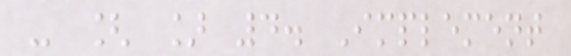- [ ] 4. Implement
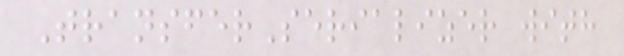TransferSerializer with
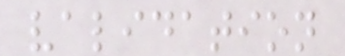validation
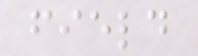field
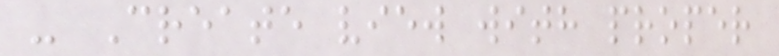- Create view with proper
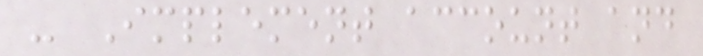- Implement account and
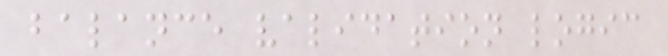balance validation logic
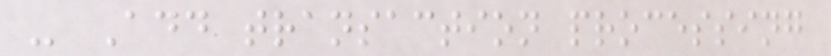- Add transaction processing
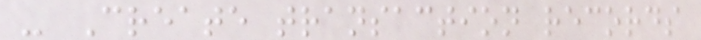- Create transaction records
